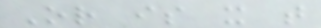Or is it that
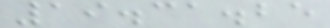19.31.25
